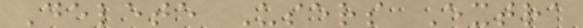Delete Users Extra
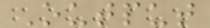Output
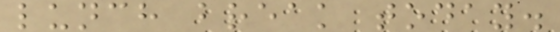lunch break today.
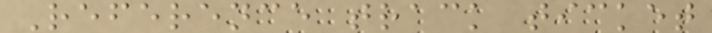Reference track ticket
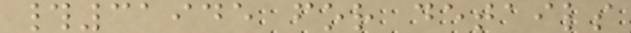#31945 for details
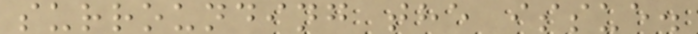surrounding the issue.
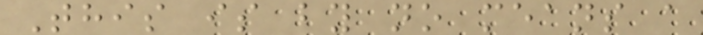This is by no means a
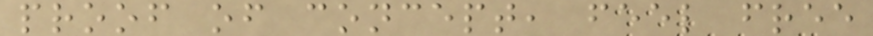proof of concept, feel free
